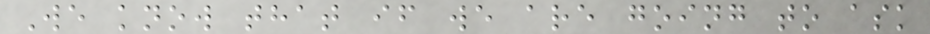We know that if we are going to ask
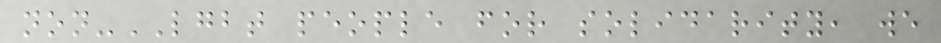non-LGBT people for solidarity, we
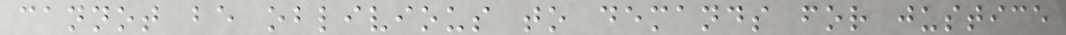cannot be oblivious to demands for justice
